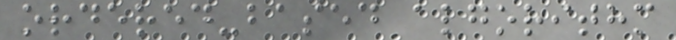ordered-based algorithm
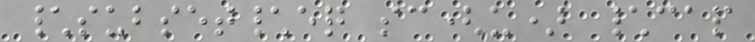\subset\eq sc(u) \cap
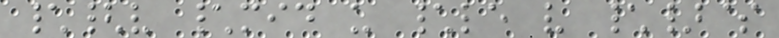\{v \mid u \le v \}$
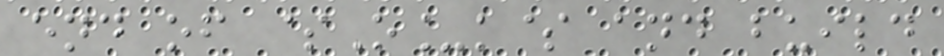end of $O_k$ and build
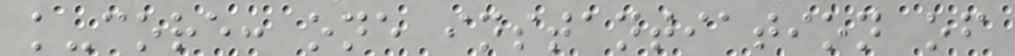k-core: one instantiation of
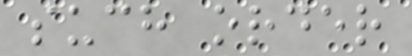such order
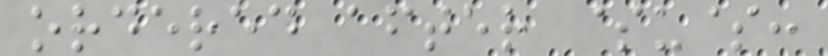ordered after $u$:
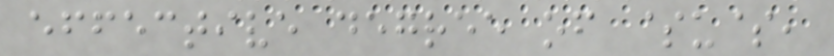effective degree of $u$,
